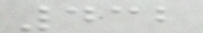432
